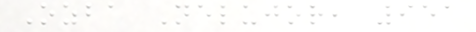Ozba Nelujor, 951
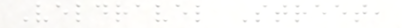Veldravel Street,
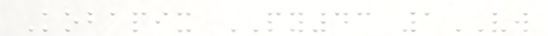Kobapix PY43 1VW
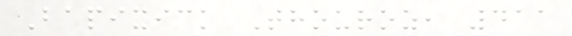Bapixick Thouroz, 411
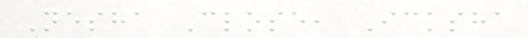Nesha Close, Icksha
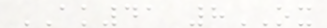AK41 8OX
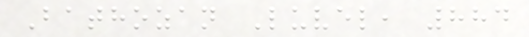Bathozan Luvel, 884
